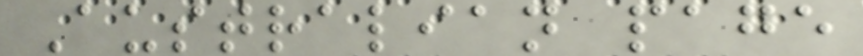Australian page
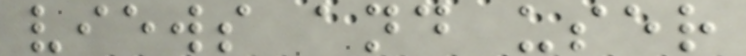views and user
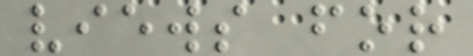views for
